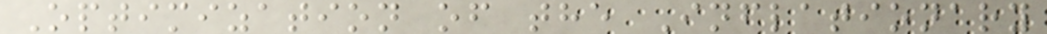Optimization of the Inflationary
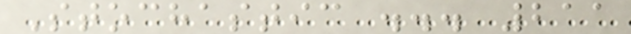Stochastic ... 211
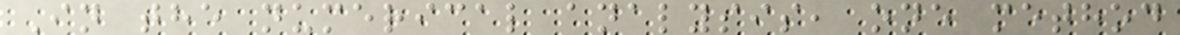In the numerical analysis, one method
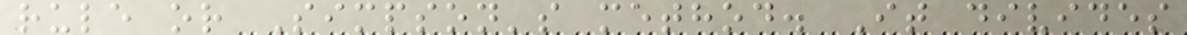rule or Simpson's method. It divides
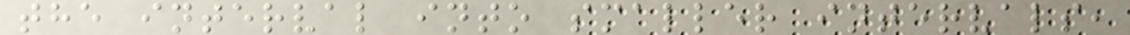the interval into smaller intervals,
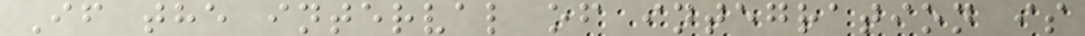If the interval of integration is
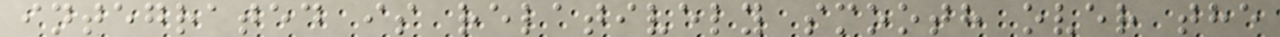integrated is relatively smooth over the
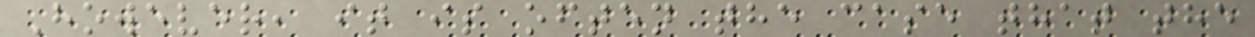However, it is often the case that the
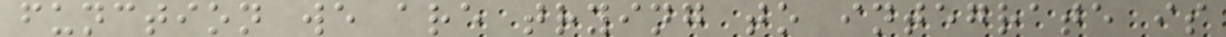function we are trying to integrate is
